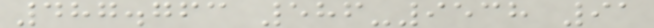487.763 586-9538 91
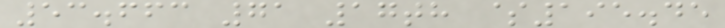53.663 71 17th $195.45
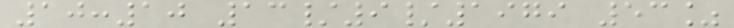10:10 13/9/1979 53%
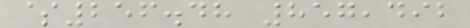$256.48 857,492
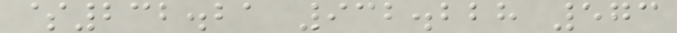$232.21 932.228 573
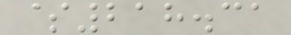$218.31
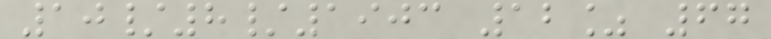10/8/1903 12% 67
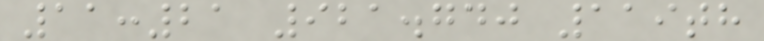11:21 921.740 119th
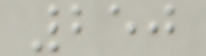250
